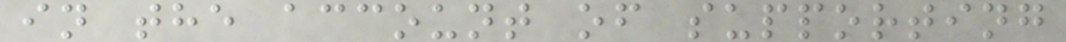in the account of supporting
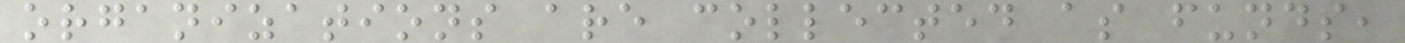organizations are collected as funds,
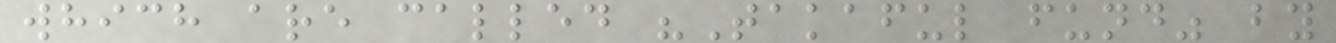which are called "Takaful fund" by
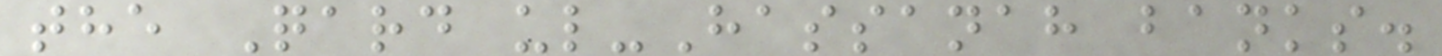the Qard ul-Hassanah banks.
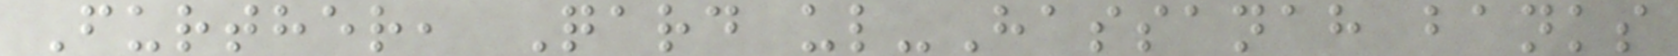Further, Qard ul-Hassanah banks
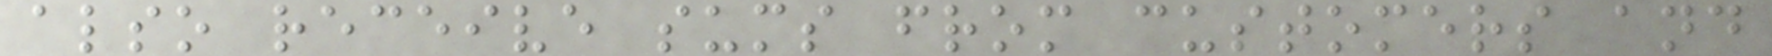also receive sums from customers and
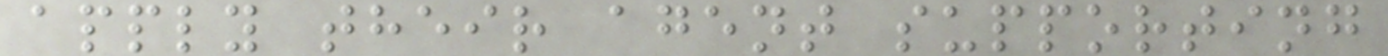apply their agent supporting
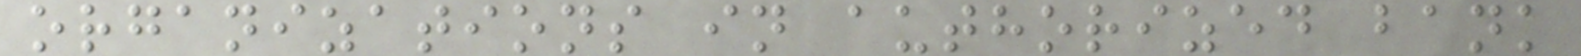organizations in authorized bank
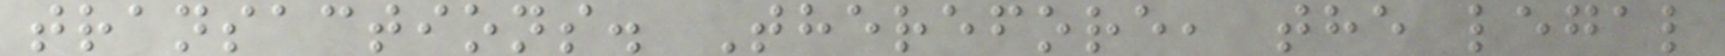transactions. Therefore, the legal
